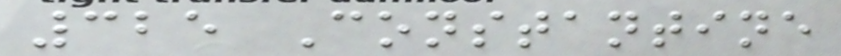325 Constantine
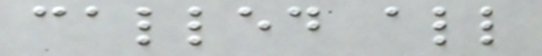called all
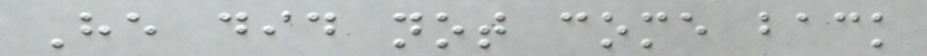He did not come back
